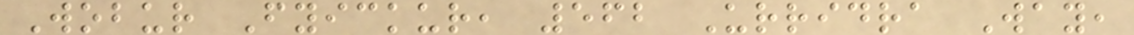Wobur Fyickur, 562 Urridra Way,
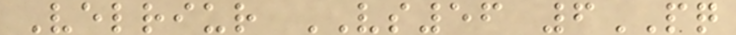Velriur VS56 6PQ
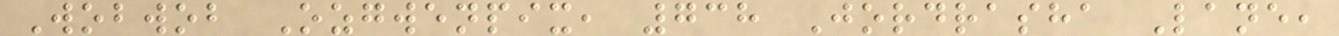Wobwob Ozgwenpix, 738 Jordrasha Lane,
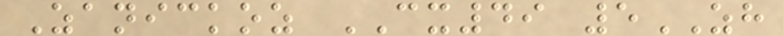Zanickoz CX49 5ZH
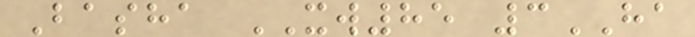Basha XW85 3HA
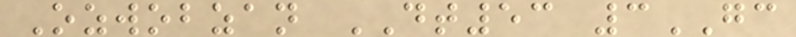Ozwobzan DT53 3GC
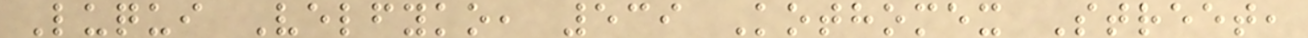Luqui Velfyko, 539 Kothomex Street,
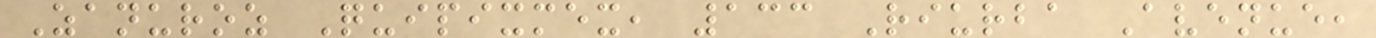Zanuroz Quipixmex, 133 Riurba Avenue,
